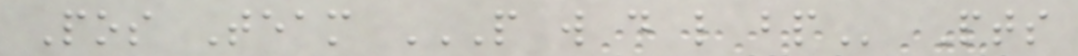Pos Team P W D L BP Pts
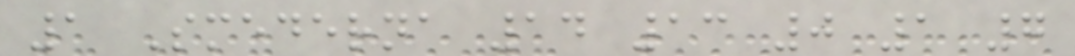1 Smederna 14 13 0 1 7
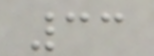33
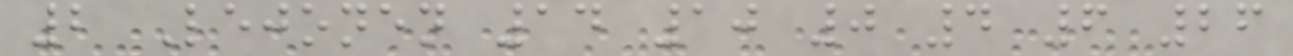2 Lejonen 14 10 0 4 6 26
